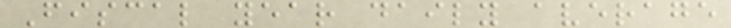Fiscal year daily average
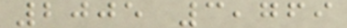2005 3,769
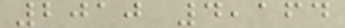2010 4,164
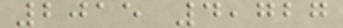2015 4,727
